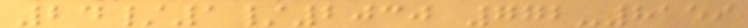24/1/2030 772-8159
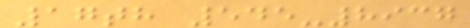17th 545-8937
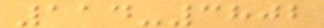114-3802
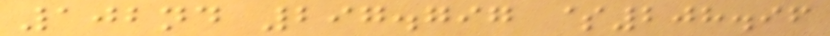102nd 297.797 $208.96
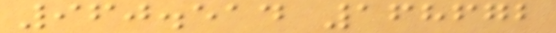960.514 168672
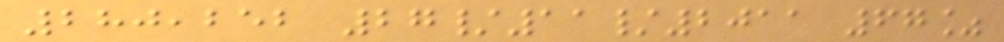280,252 27/11/2011 67%
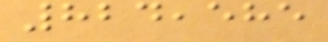824,585
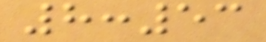8:53
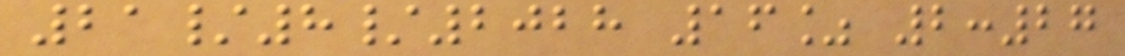21/8/2028 16% 2:27
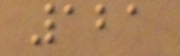121
